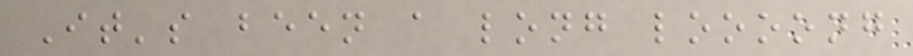It's been a long loooong
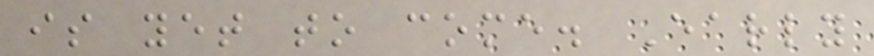is yet to come. Early
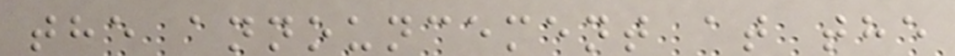the announcement at the
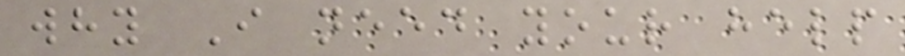why I need your help
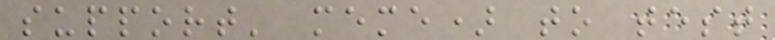support' meme) to test
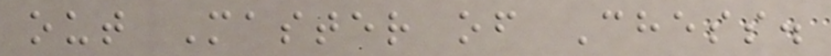out Master of Chess.
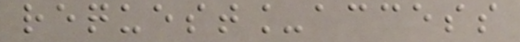request_access
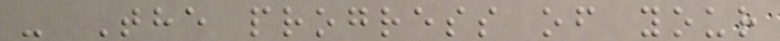- The progress of your
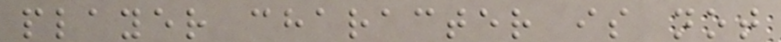player character is not
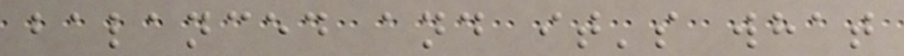balanced and it's what
